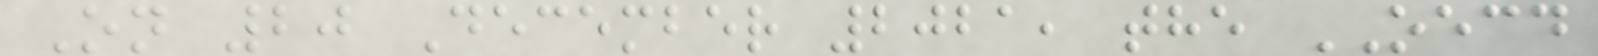On 20 December 2021, the OECD
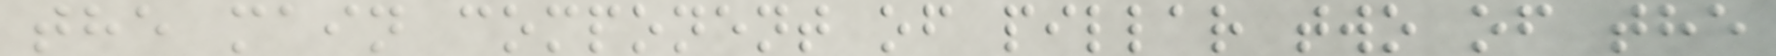the main component of pillar two of the
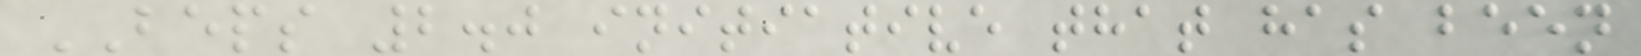BEPS 2.0 initiative that has been
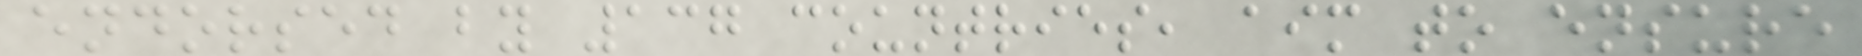endorsed by 137 countries, aim to ensure
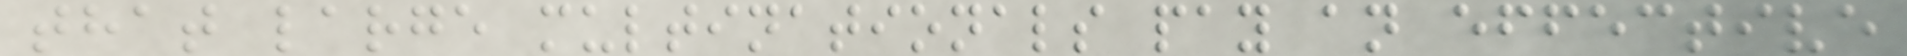that large multinationals pay an effective
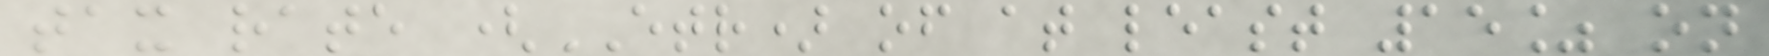tax rate (ETR) of at least 15% on
